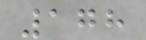178
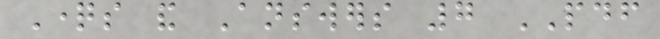Questions and Answers 7 PDF
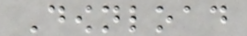Download
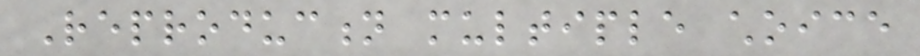Reproduction multiple choice
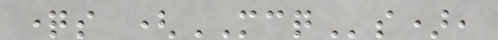questions (MCQs),
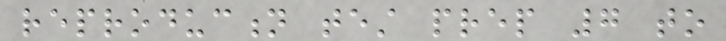reproduction test prep 7 to
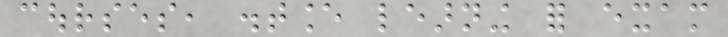courses, distance learning for exam
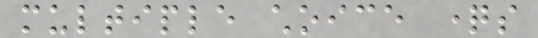multiple choice questions
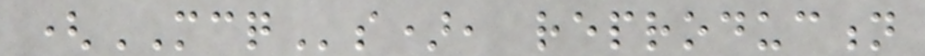(MCQs), reproduction
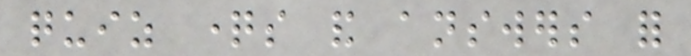quiz questions and answers for
